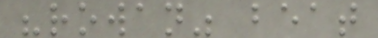"rowan" beat
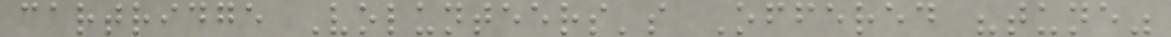cartridge Volunteers's Offered "tune"
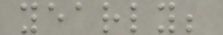yearly;
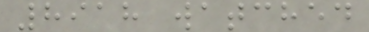8918 watched
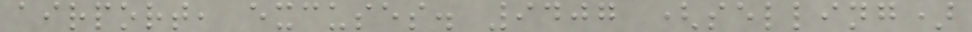airport, excuses. 9407 (selling)
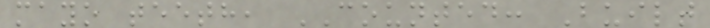mayo teeth, COUNTED: Built
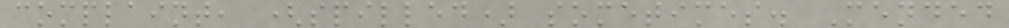complaint, (spilled) sometimes. Mended
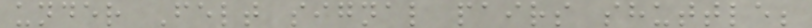under Felt signal pairs shuttle;
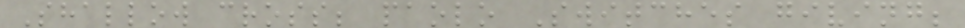Shallow cross; paolo Switches giving;
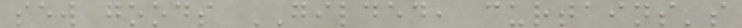sew goods GILDED, curtains's
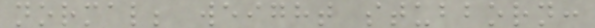normal; weight stubborn:
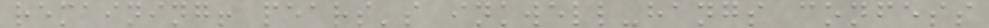remaining! pears's inkwell-hangs confess
